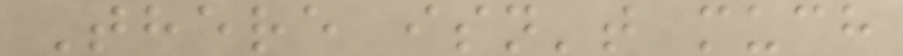There isn't much
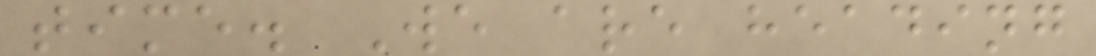time. We are heading
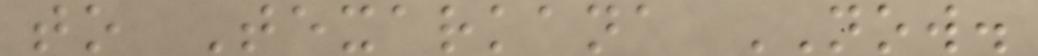to Texarkana NOW.
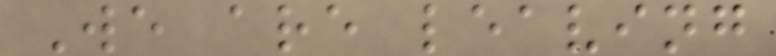We are leaving
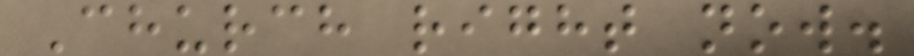Church right now.
